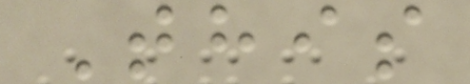This
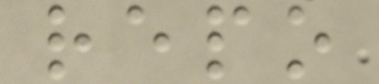repo
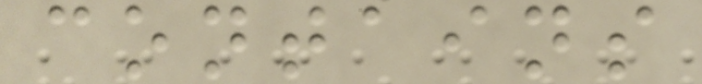contains
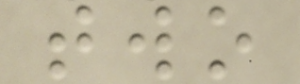two
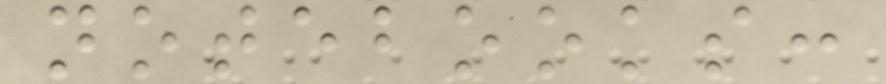notebooks:
